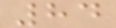84
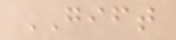GIFT
